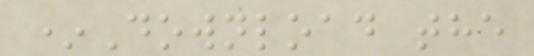*Download the
